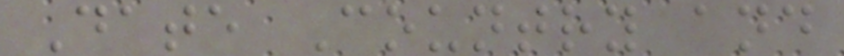Date Country and
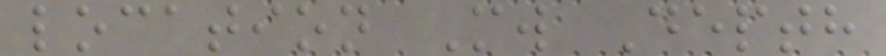location Mw Depth
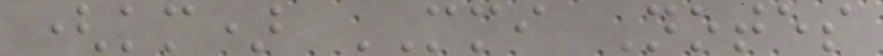(km) MMI Notes
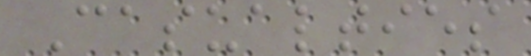Casualties
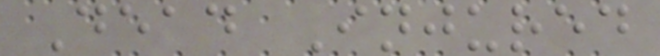Dead Injured
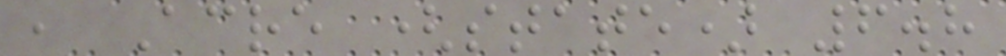, Acre (state) 6.8
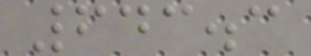643.3
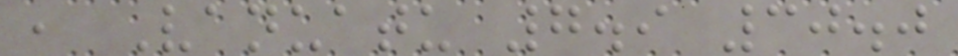, Vanuatu 7.9 30.0
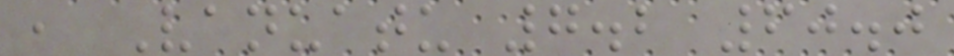, Vanuatu 7.2 60.0
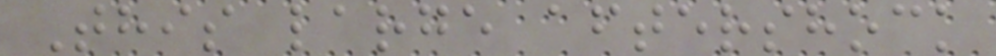This large aftershock
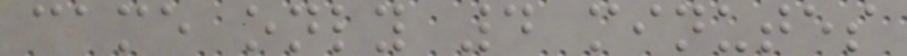came only 4 minutes
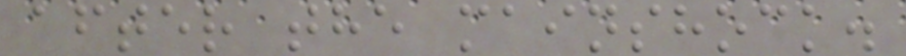after the mainshock.
